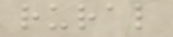rural
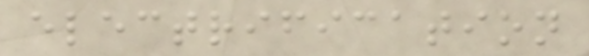electrification
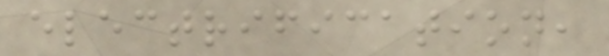electrification,
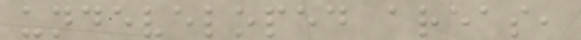undeveloped areas,
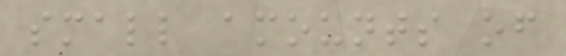small amounts of
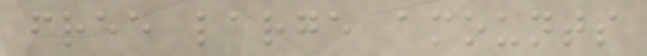free large amounts
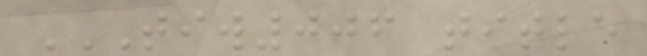TIW006 TITLE
